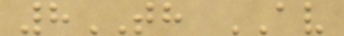8TH AV
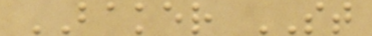BAKER ST
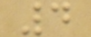4
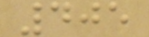405
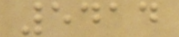5414
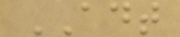ADT
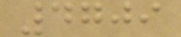4709
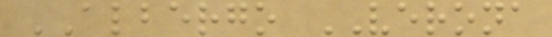ALBERGO VERONA
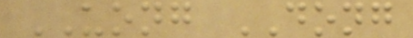UONG DONG
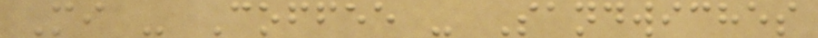Mi - Coffee - Sandwiches
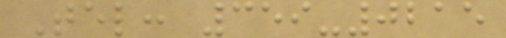Tel: 359-0215
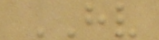HV
